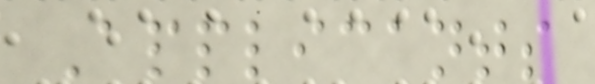Applicants
